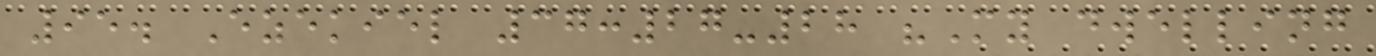95. Ezekiel 37:27-28 "My dwelling
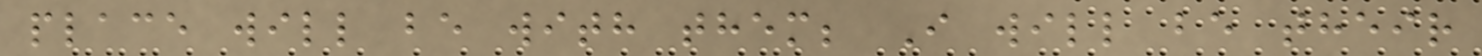place will be with them; I will be their
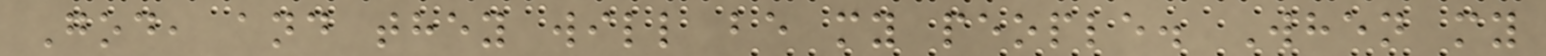God, and they will be my people. When my
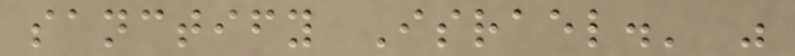sanctify Israel.' "
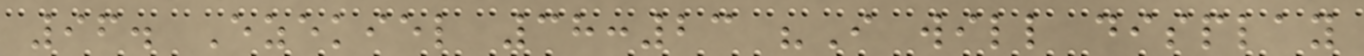96. Ezekiel 38:23 "I will display
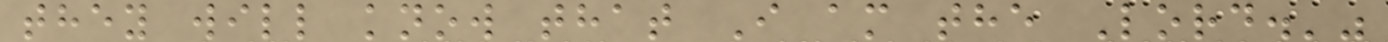they will know that I am the Lord.'"
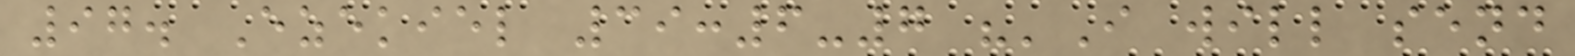97. Ezekiel 39:6-7 "'I will send
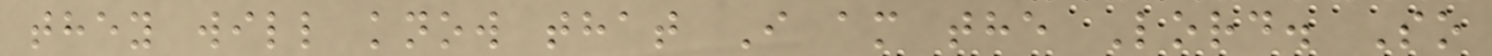they will know that I am the Lord. So
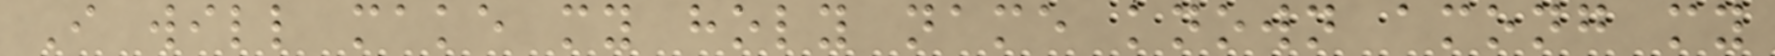I will make my holy name known among my
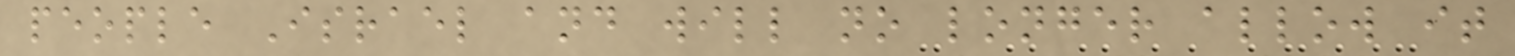people Israel and will no longer allow it
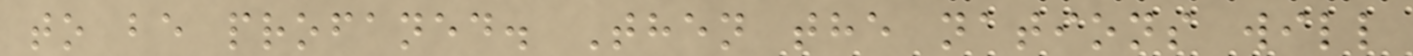to be profaned. Then the nations will
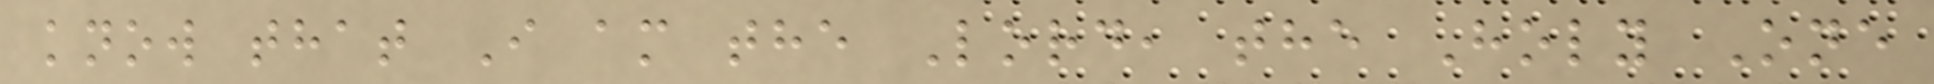know that I am the Lord, the Holy One
